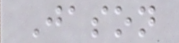Jason
